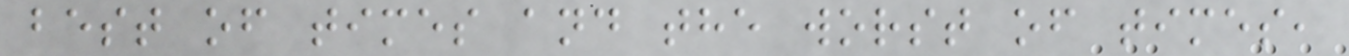best of times and the worst of times,
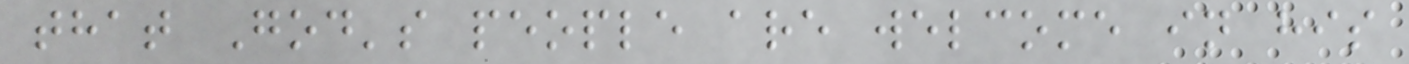that God's people are welcome in his
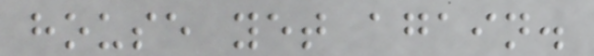house yet again.
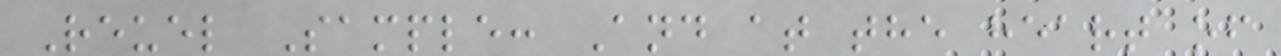Reuel Sample: And at the heart of
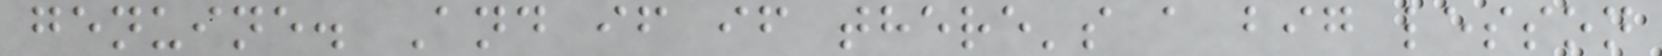genuine. And if if there's a big lesson
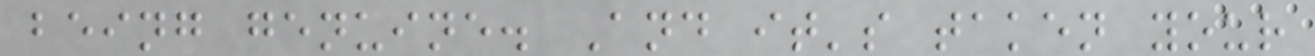being genuine. And it's taken your
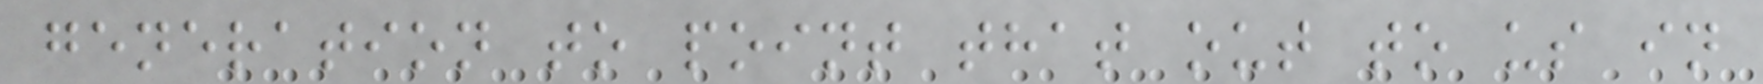generation to point that out to us in
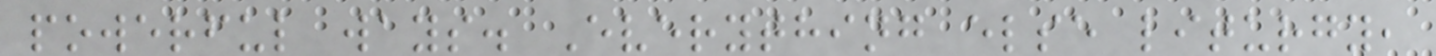powerful ways. Everything else liturgy,
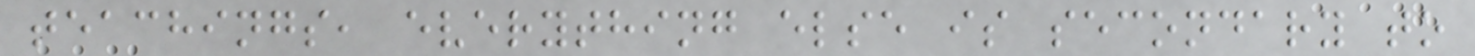teachings, everything else is secondary to
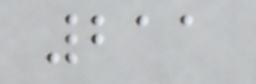211
